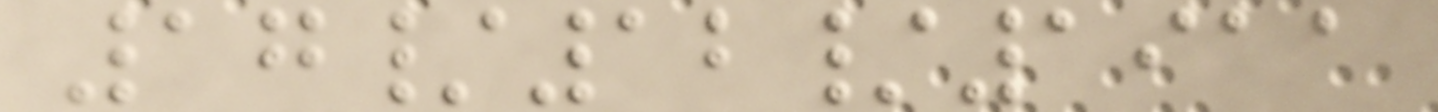17/12/1911
